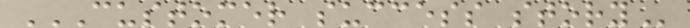CUSTOMER SUCCESS STORY
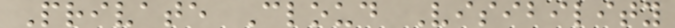Private Cloud Visibility
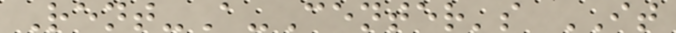Rent-A-Center's IT
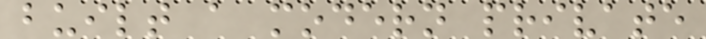built a modern private
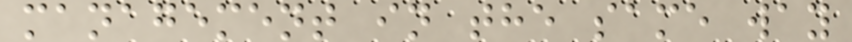management in the same way
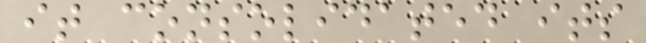it consolidated its
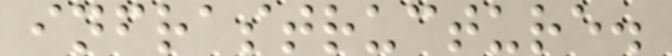infrastructure.
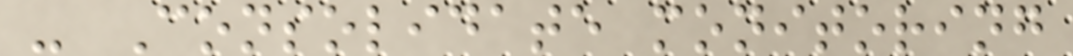- Consolidate monitoring
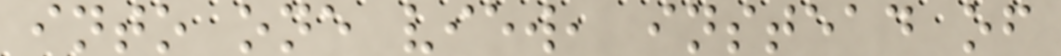into one view, instead of
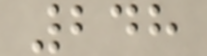248
